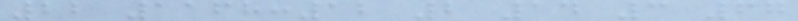22 1168:12 2 14 3 67
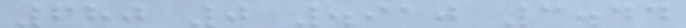680 0 .910 3.44
